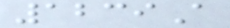1239A
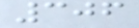306
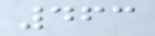463
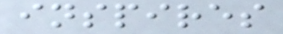inspires
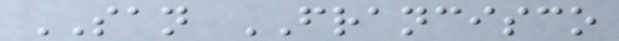SAN FRANCISCO
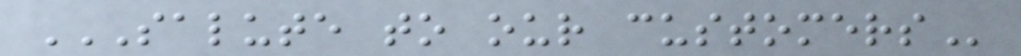SALUTE TO OUR CUSTOMERS
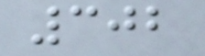302
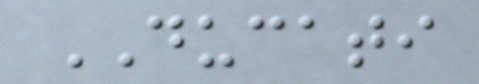DUCATI
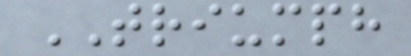TRIUMPH
